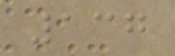137
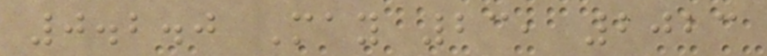0.2.0 May 23, 2023
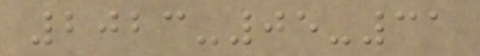2023-05-31
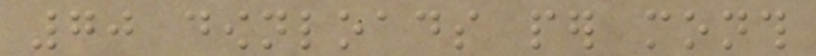70 downloads per month
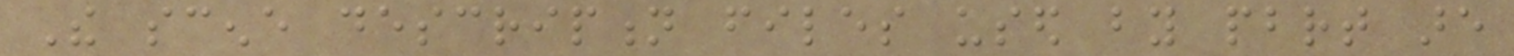The scene description files used by pbrt are
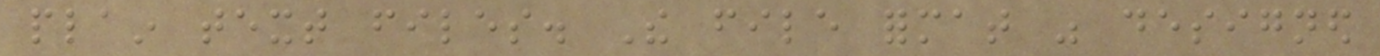plain text files. The file format was designed
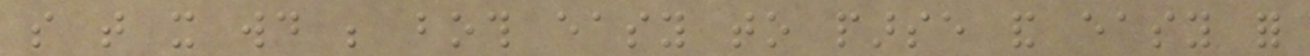so that it would be both easy to parse and easy for
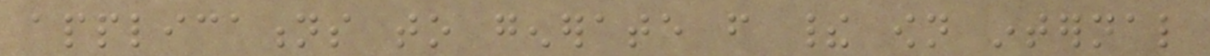applications to generate from their own internal
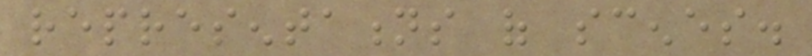representations of scenes.
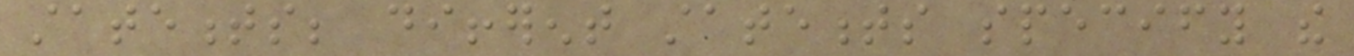statements; different statements specify the
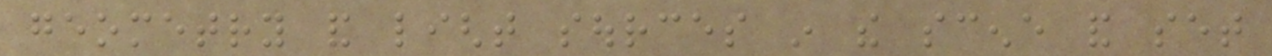geometry and light sources in the scene and set
